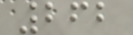262
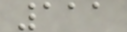111
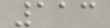113
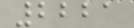2221
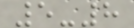5-8
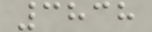3838
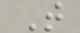T
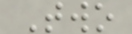Two
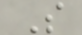S
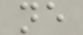ne
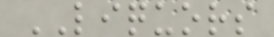LIQUORS
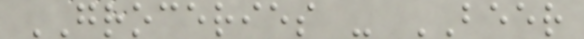GROCERIES - BEER
